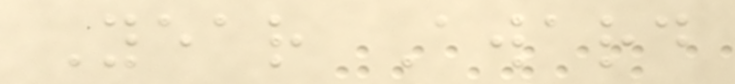Year Award
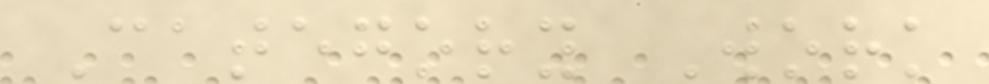Category Work
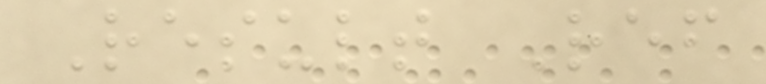Result Ref
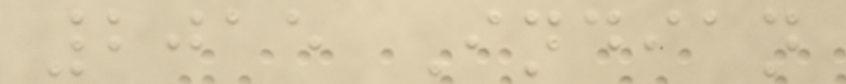2015 Indian
